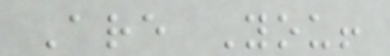Are You!
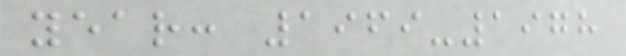year: 1969-1978
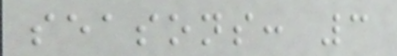seasons: 3
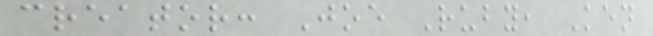creator: Joe Ruby, Ken
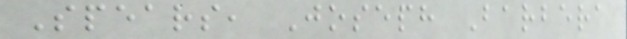Spears, Joseph Barbera
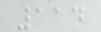114
